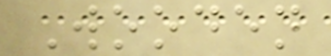Wooden
